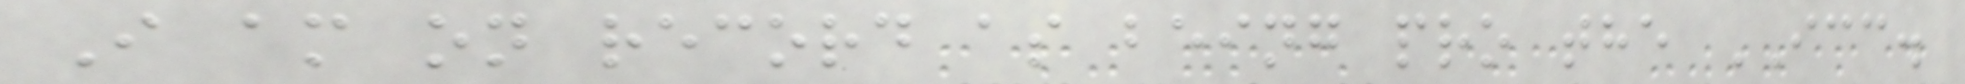I am on record as being pro the ICC.
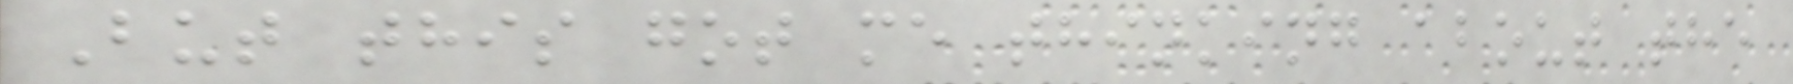But this got me thinking about the
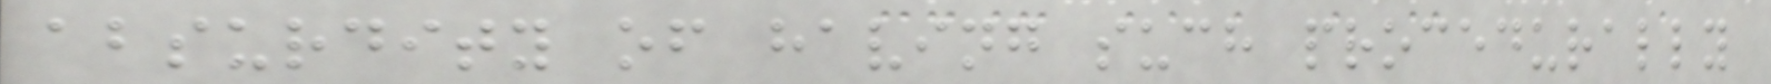absurdity of having such procedurally
